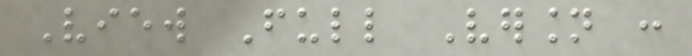View Full Version :
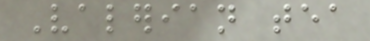Valerian tea
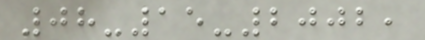08-15-2002,
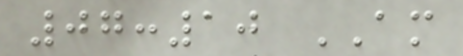07:10 AM
